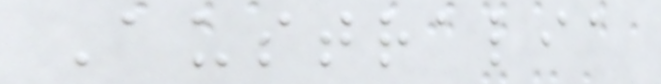Australia
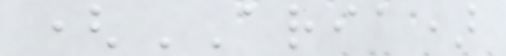(ARIA)
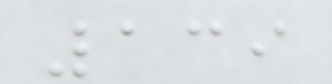139
